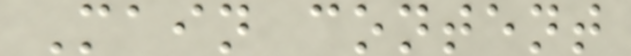Main content
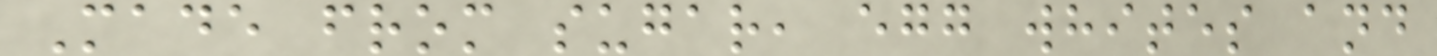Made from sugar, egg whites and
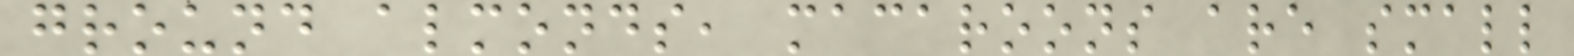ground almonds, macaroons are small
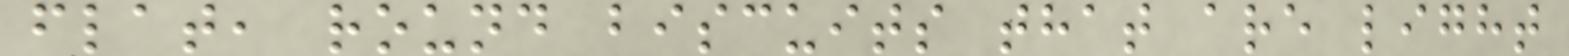flat, round biscuits that are light
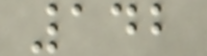142
